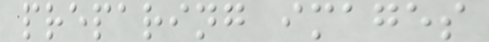preparing images
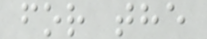for the
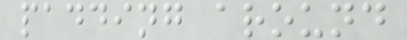padding around
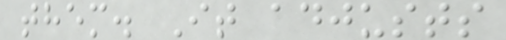them. It adjusts
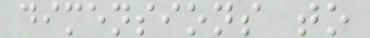dimensions to
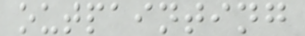outpainting
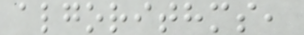algorithms,
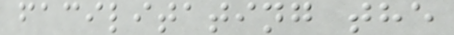facilitating the
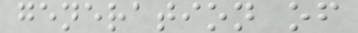generation of
